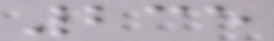235
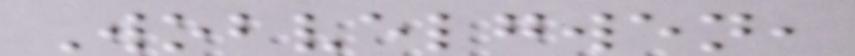Wobvelgwen,
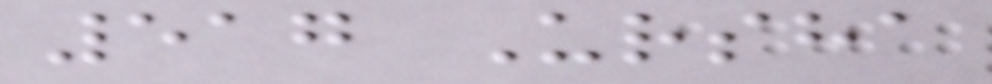517 Ursha
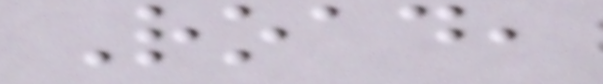Road,
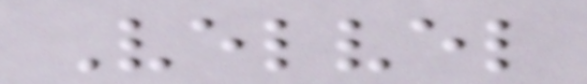Velvel
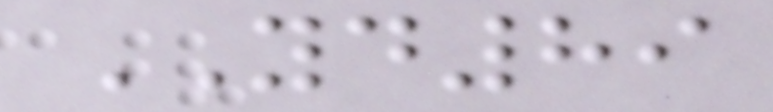YD89
